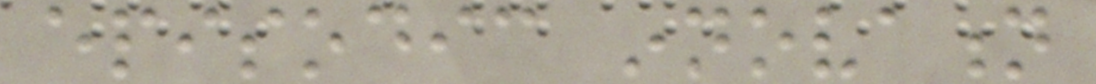episodic innovation
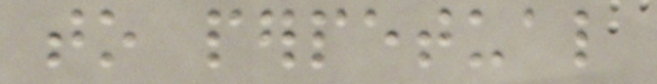to perpetual
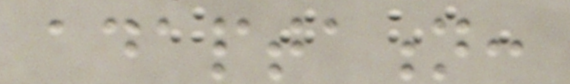adaptation:
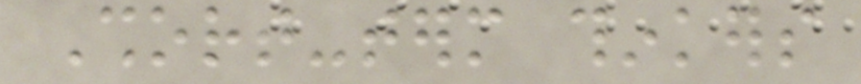Short-term thinkers
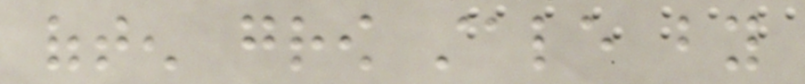often grow stale by
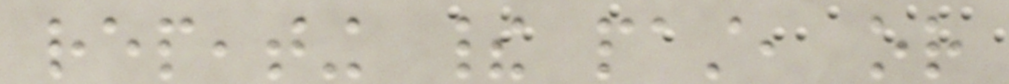repeating their past, or
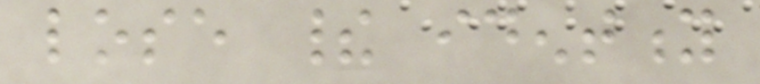lose their identity
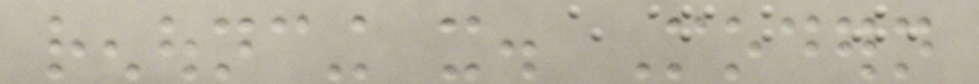renouncing it. Modern
